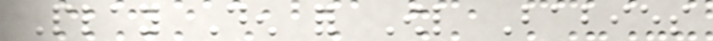Play Den for Owl Babies
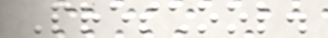Preschool.
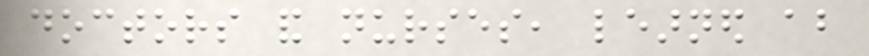doctors and nurses, learned about
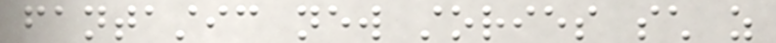fantastic new stories such as
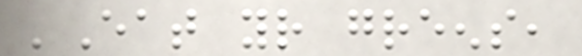'Eat your greens,
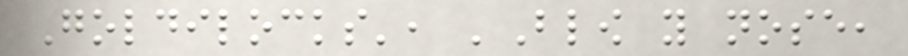Goldilocks', 'Blow you nose,
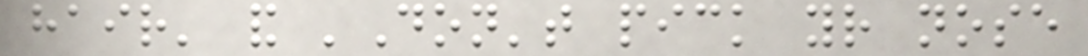hair' and 'Don't pick your nose
